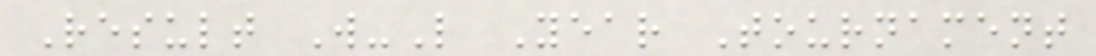Result W-L Year Tournament
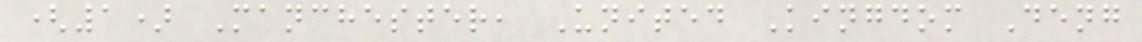(1) Manchester, United Kingdom Deng
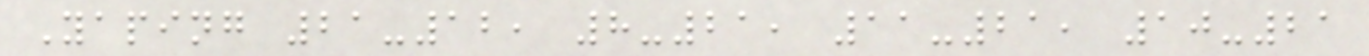Yaping 21-12, 8-21, 11-21, 10-21
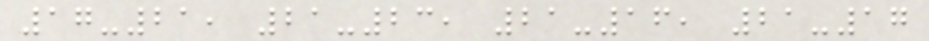17-21, 21-23, 21-16, 21-17
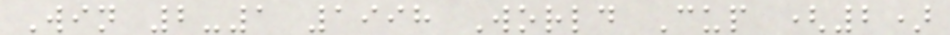Win 2-1 1998 World Cup (2)
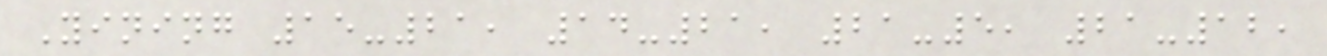Yining 15-21, 14-21, 21-5, 21-12,
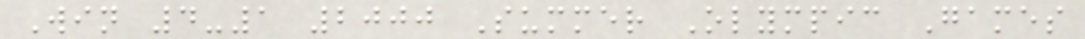Win 4-1 2000 Summer Olympic Games
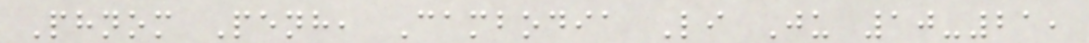Phnom Penh, Cambodia Li Ju 10-21,
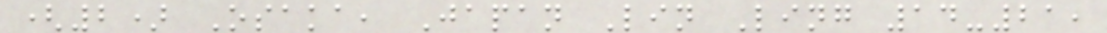(2) Osaka, Japan Lin Ling 14-21,
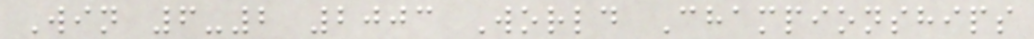Win 6-2 2003 World Championships
